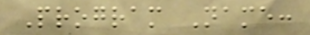Program Name:
